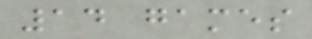14 games
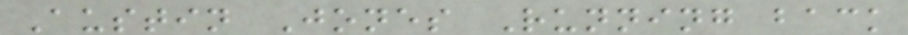Austin Jones Running back
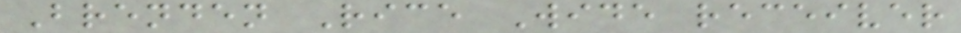Brenden Rice Wide receiver
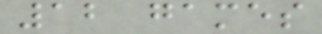12 games
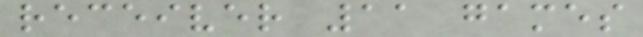receiver 11 games
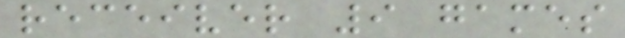receiver 9 games
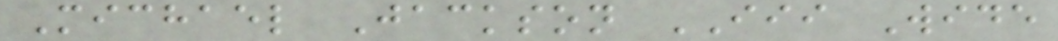Michael Jackson III Wide
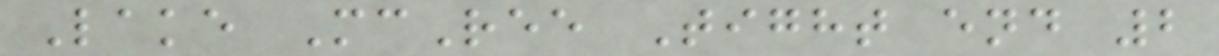Lake McRee Tight end 2
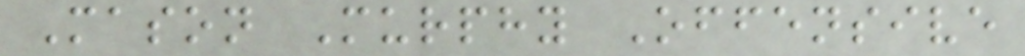Mason Murphy Offensive
